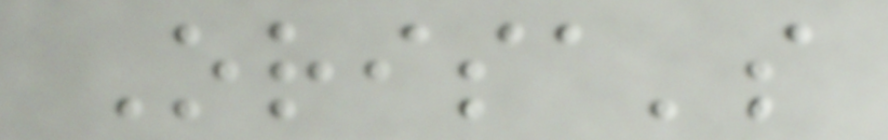Orisa's
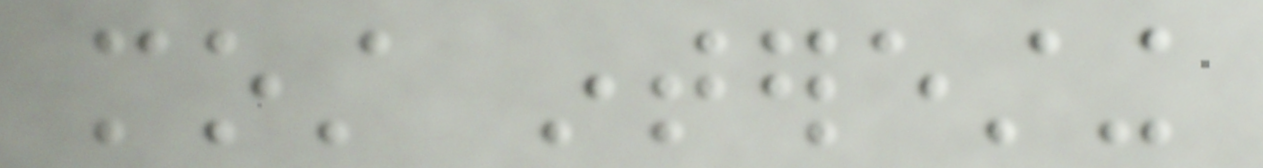most interesting
